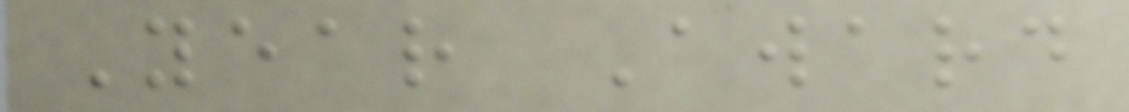Year Award
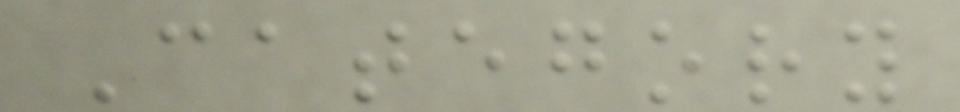Category
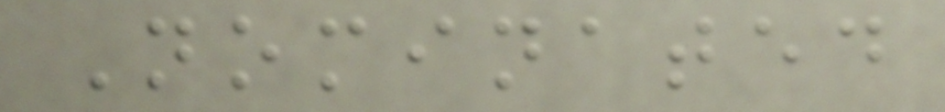Nominated
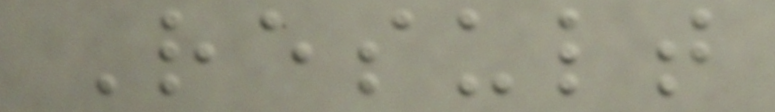Result
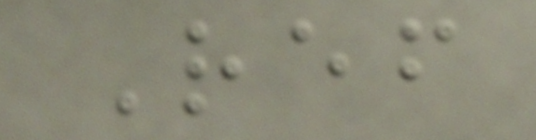Ref
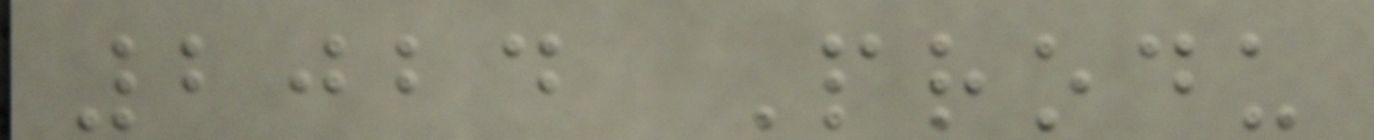2024 Produ
